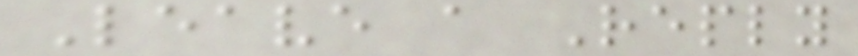Leave a Reply
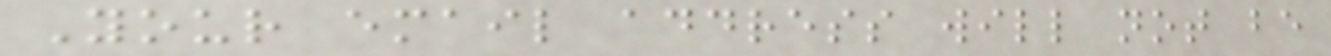Your email address will not be
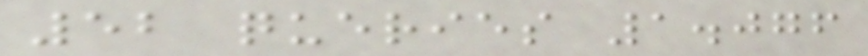52 queries 1.076
